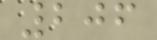206
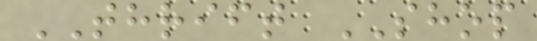THRIFT SHOP
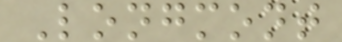Longmont
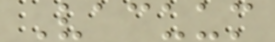Vacuum
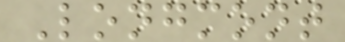Longmont
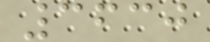3630
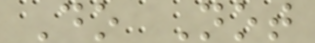Do Not
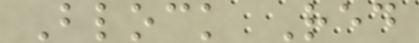Block Red
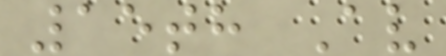15th Av
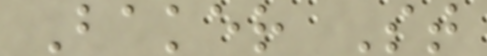Baker St
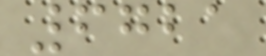6721
